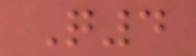Q4
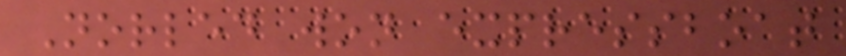Norled won expressboat
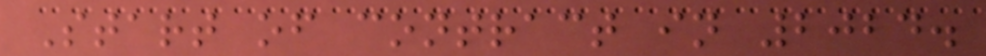Start of contract in 2024.
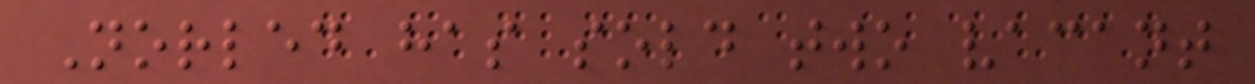Norled has sold two vacant
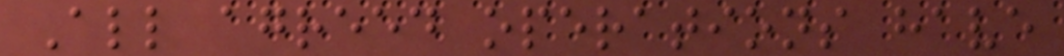All agreed operations have
